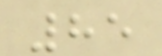85
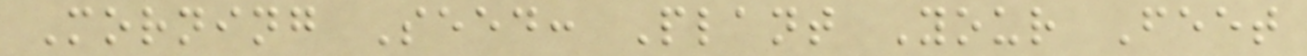Morning Seed: Plant Your Feet
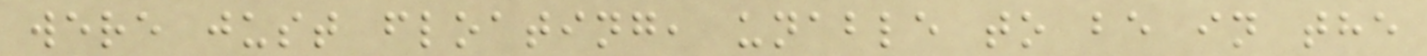were just floating, unable to be in the
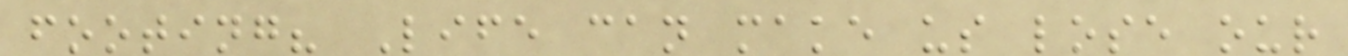footing? Life can make us lose our
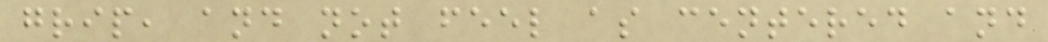grip, and not feel as centered and
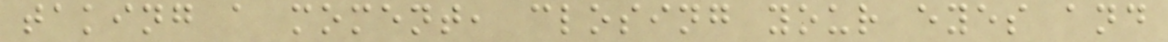taking a moment, closing your eyes and
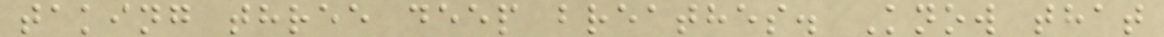taking three deep breathes. Know that
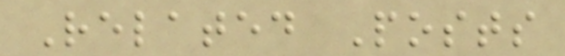Related Posts
